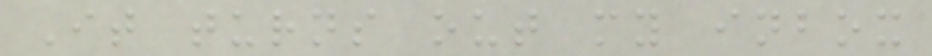It turns out my inbox
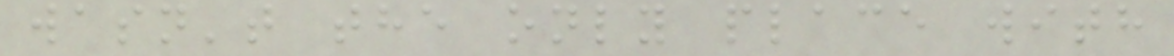wasn't the only place with
